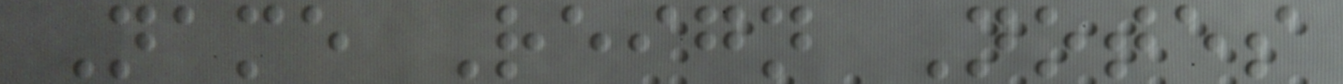Name Reign Notes
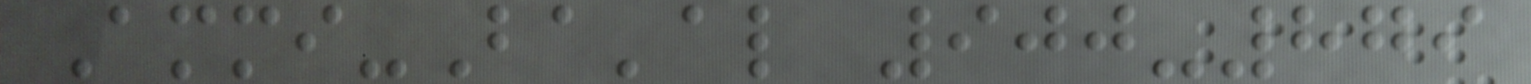Ammi-Ba'al 900-879
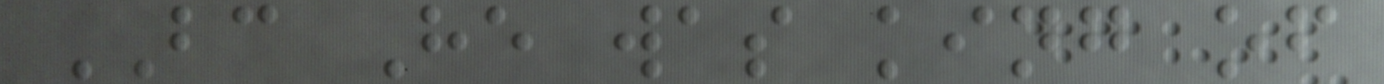BC He was king of
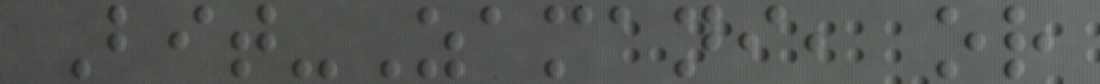Bit-Zamani, or
